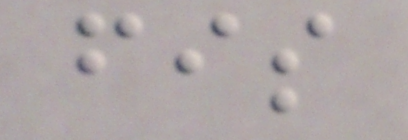fis
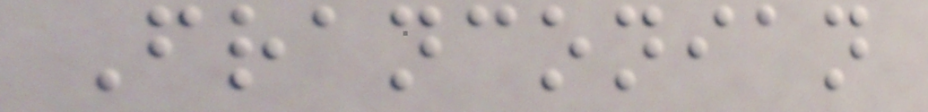Franconian
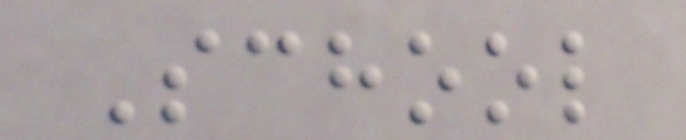School
